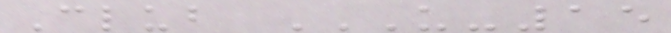Club U-15
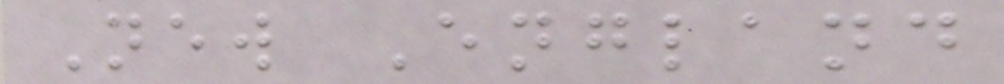New England
